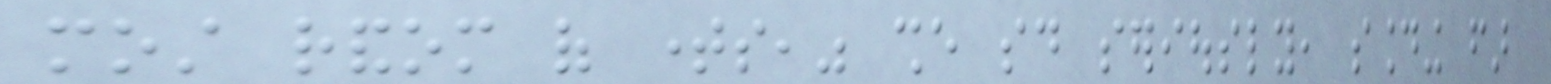most random of times," she said seriously, sounding far
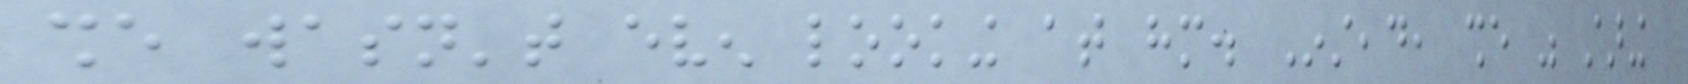she wasn't even looking at him. Instead, she was staring
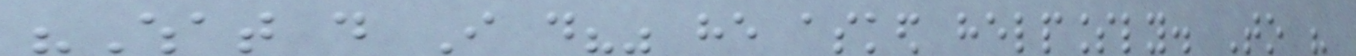"What do I do?" he asked helplessly. To his
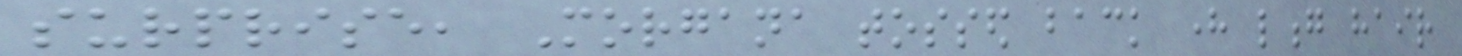surprise, Morgana tossed back here long hair
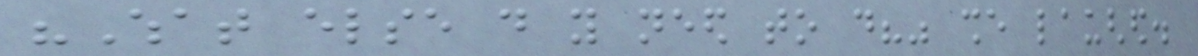"What else do you need to do?" she laughed.
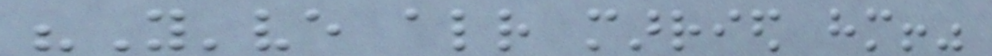"You've already married him!"
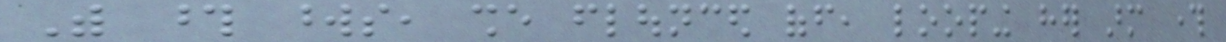With those words, she flounced off, looping her arm through
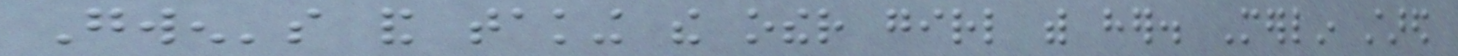Gwen's and taking the other girl with her. Merlin stared
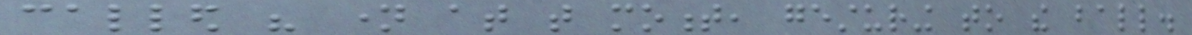called his name at that moment, gesturing to the ball.
